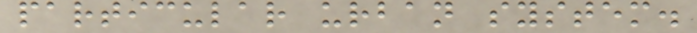particular urban system.
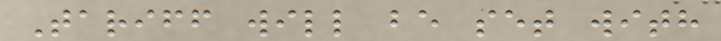Tariff will be set with
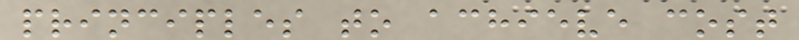principles to achieve cost
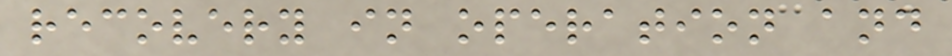recovery in operation and
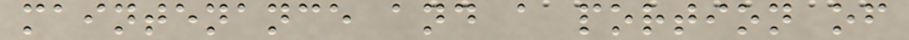maintenance and a portion of
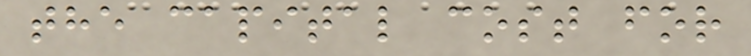the capital cost for
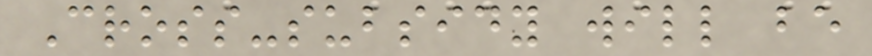Cross-subsidy will be
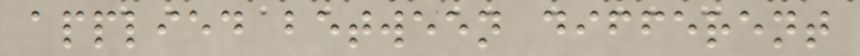applied between different
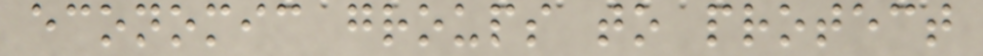economic groups to protect
